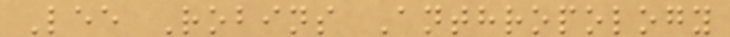Lee Robins Anthropology
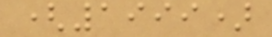(1999)
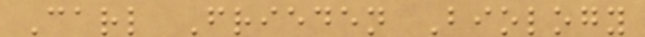Carl Frieden Biology
